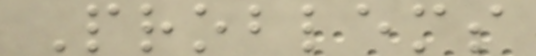Problems
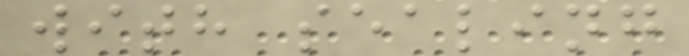with sealing
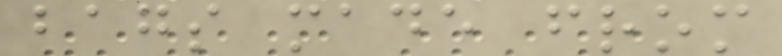bags made from
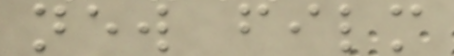new film
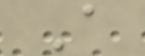A
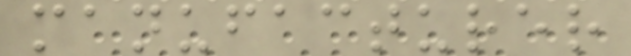manufacturer
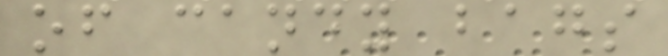of candy bags
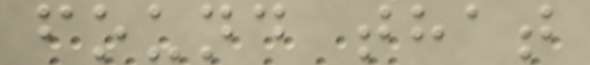found that
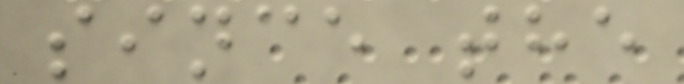since the
